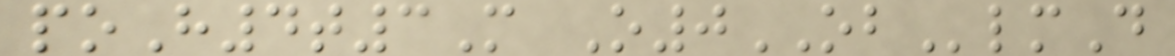poH4t3M O0OBlmD
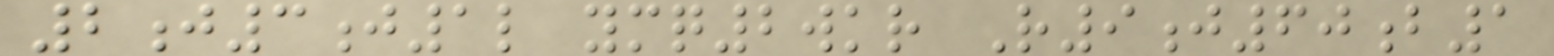2j3j1l ymq2wkr R9j60b1
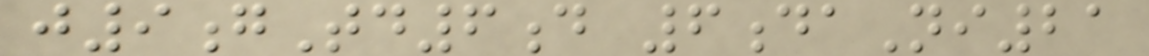j9gTd6d 6daNi21
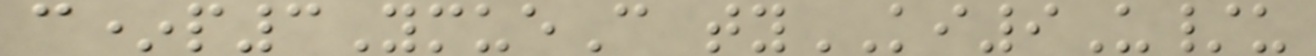c*p3YmueC tyKI9U/u
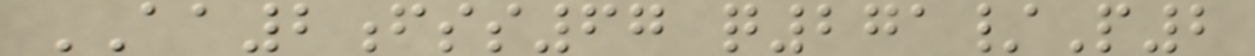AA2fss67 q271/P2
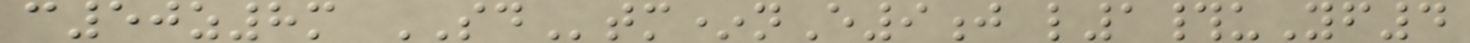c50z8m SDtm*nE9j l1#uYf4
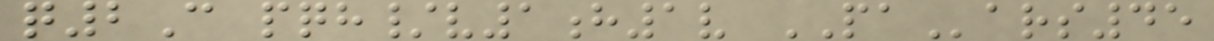q2C pqh/v1h1v PAars45
